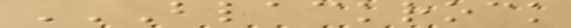BLACKROCK
